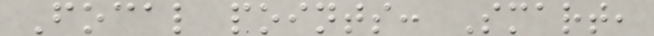Focal points: Smart,
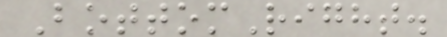BottomRight.
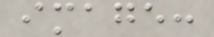image:
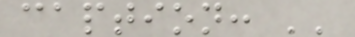caption: ''
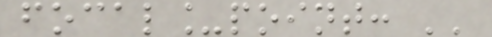focal_point: ''
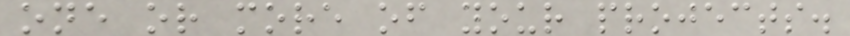one or more of your projects.
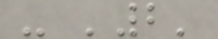- '2'
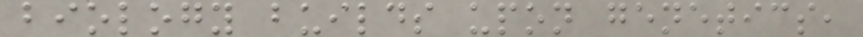biology builds upon genetics,
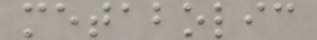metabolic
